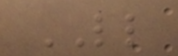LL
